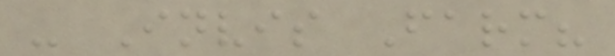- Invis Farm?
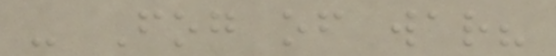- Fog of war?
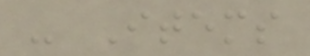- Items
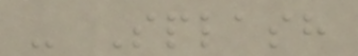- Splash
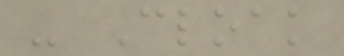- Cloak
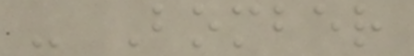- Bomber
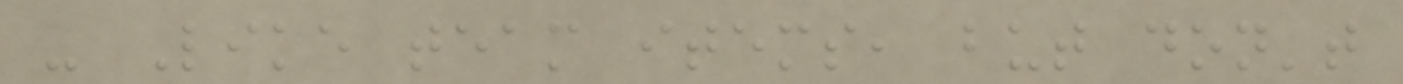- Like team items, but don't
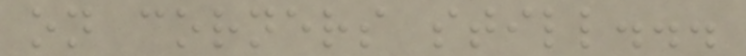on corners still...
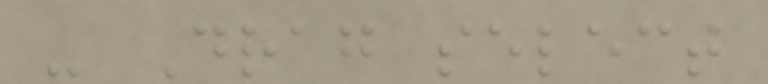- Drag select
